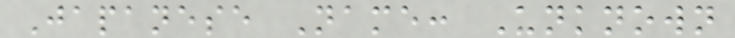Japanese Name: Unknown
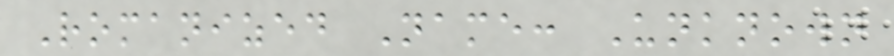Romanized Name: Unknown
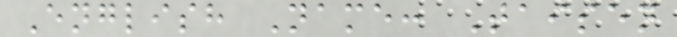English Name: Taisen
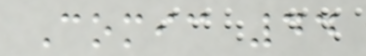Comic 44
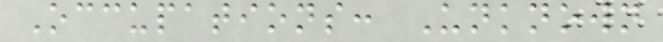Occupations: Unknown
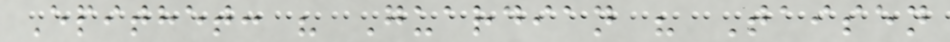Epithet: " Guardian " Taisen
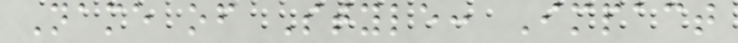Name of Style: Impact
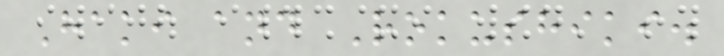Haki and Rokushiki.
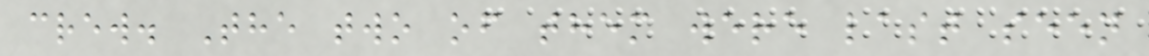crew. The two of them were last seen
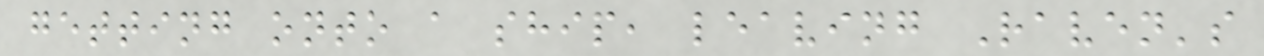getting onto a ship, leaving Raven's
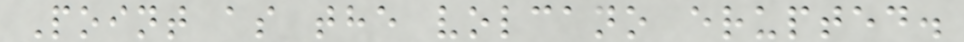Point as the volcano erupted.
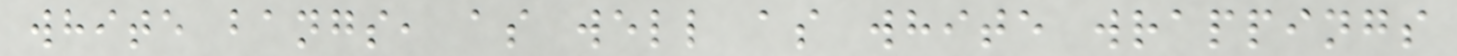white bangs, as well as white wrappings
